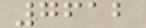7612
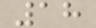18
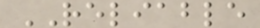RELIABLE
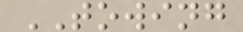TOWING
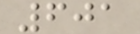601
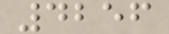4256
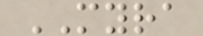MYRA
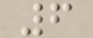6
